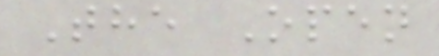The Open
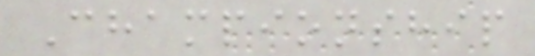Championship
